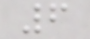6
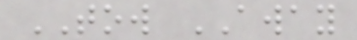TOW AWAY
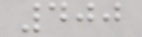400
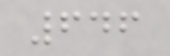646
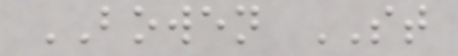BOWEN ST
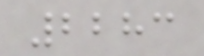2283
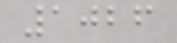1026
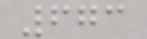673
